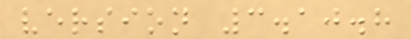version 3.10.8
